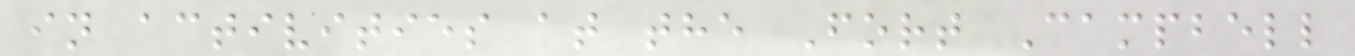in activities at the Fort Campbell
